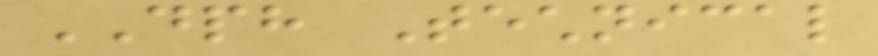DPH Technical
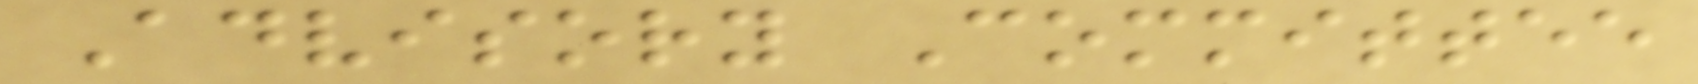Advisory Committee
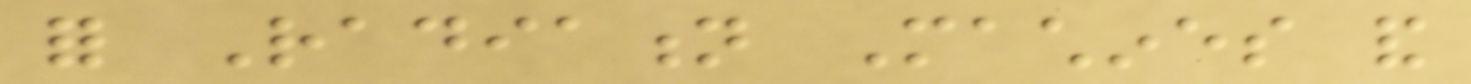for Radiation Machines and
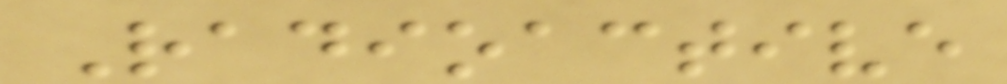Radioactive
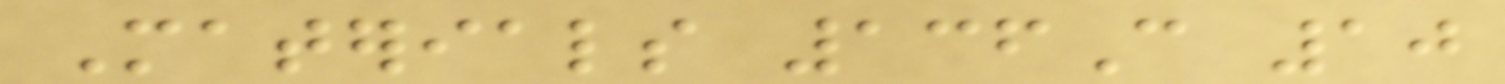Materials 136C 10
